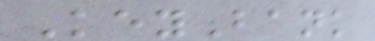KeyBank
